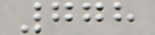778
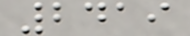2419
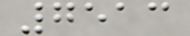7513
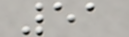51
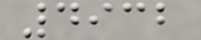4932
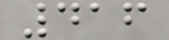416
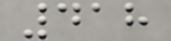418
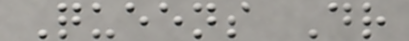Queens Dr
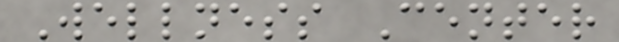Wellness Center
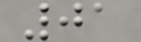01
